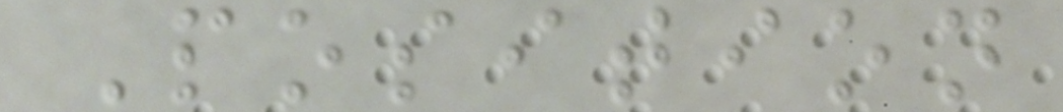Position
